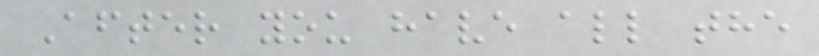After you have all the
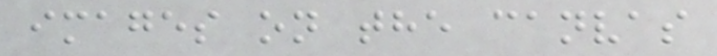images on the canvas
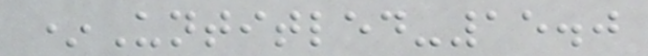*Untitled-15.0
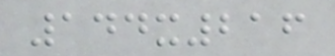144x216
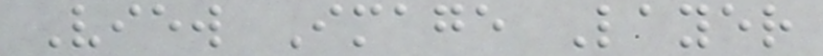View Image Layer
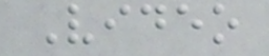Video
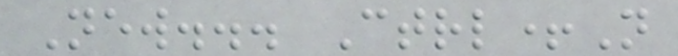New... Ctrl+N
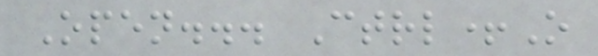Open... Ctrl+O
